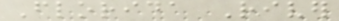Florida River
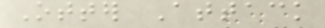Otter Attack
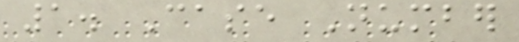1. Case Number
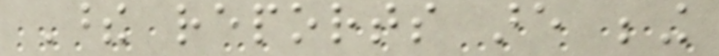These reports are being
